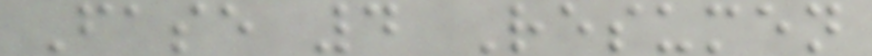Fase 4 Resumen
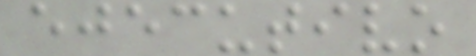ejecutivo
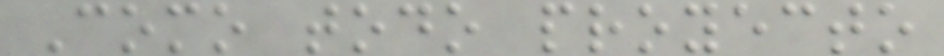Como todo proyecto
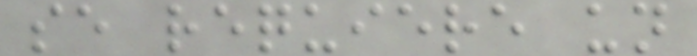se requiere un
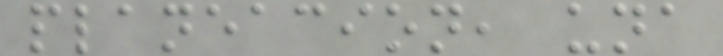planeacion, una
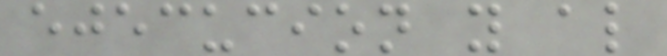ejecucion y al
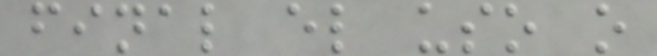final el uso o
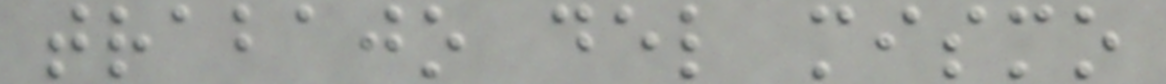trabajo del mismo
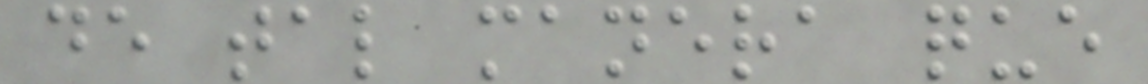de tal manera que
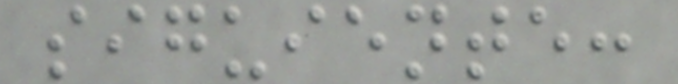siguiente:
